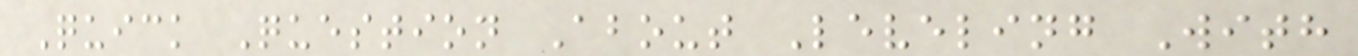Quick Question About Leveling With
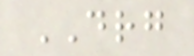DRG
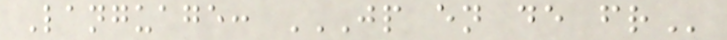Language: JP EN DE FR
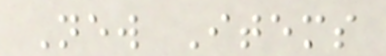New Items
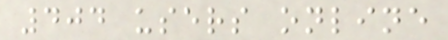404 users online
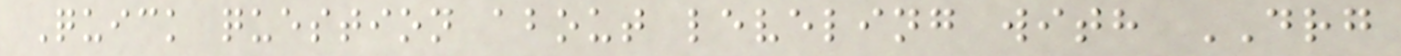Quick question about leveling with DRG
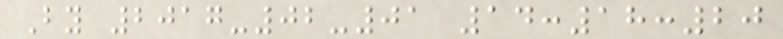By 2017-02-01 14:18:20
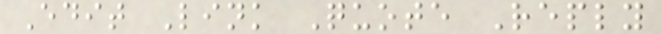Edit Link Quote Reply
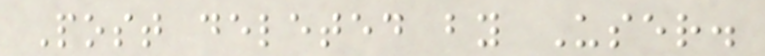Post deleted by User.
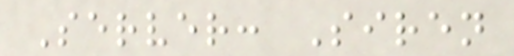Server: Siren
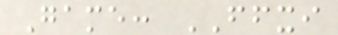Game: FFXI
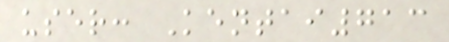user: Kentai713
